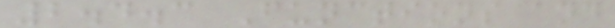2.4.3 Functions and
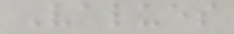Values
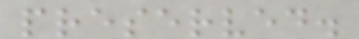preserved.
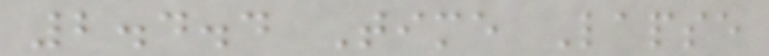2.4.4 Time Lapse
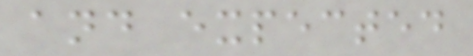and expected
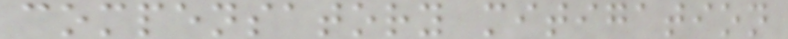compensatory mitigation
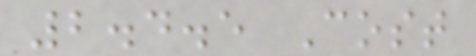2.4.5 Cost
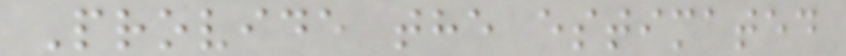Provide the estimated
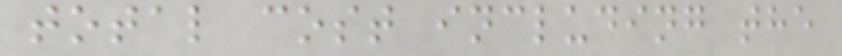total cost including the
